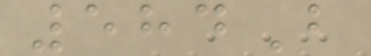584B
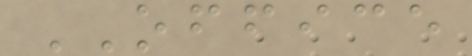OFFICE
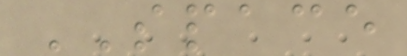SPACE
